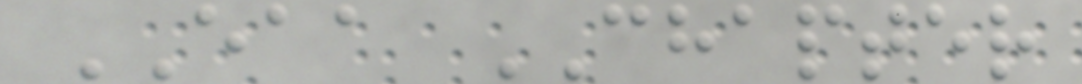EAA CHAPTER
